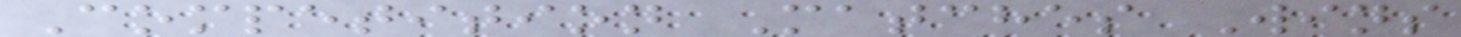Competition Matches Wins
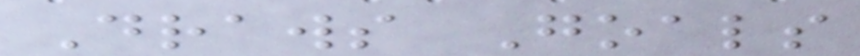Draws Goals
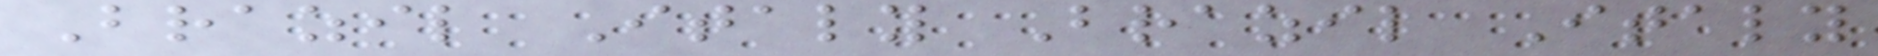Brazil Italy Brazil Italy
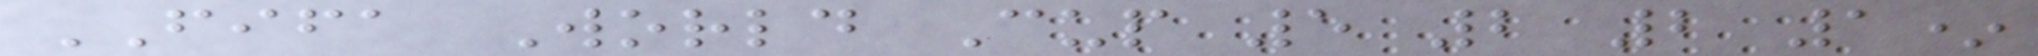FIFA World Cup 5 2 2 1*
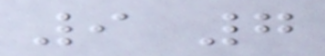9 7
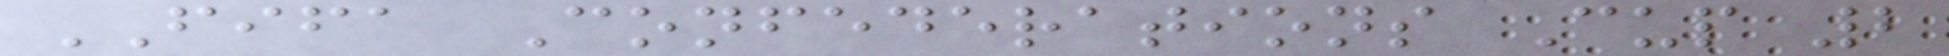FIFA Confederations Cup 2
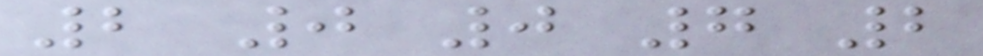2 0 0 7 2
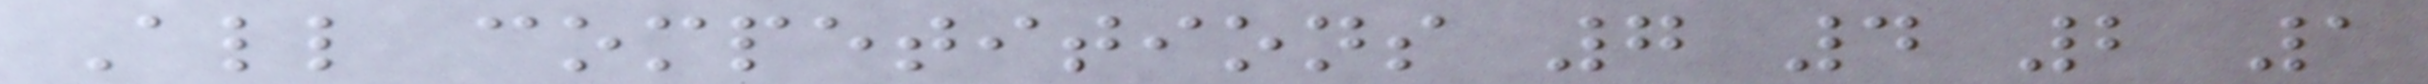All competitions 7 4 2 1
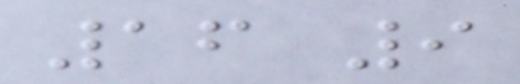16 9
